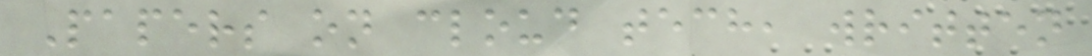Papers on cloud tech, written
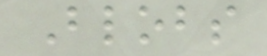Blobs
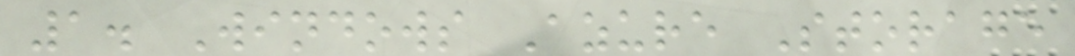1. Windows Azure Storage
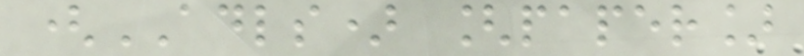(ADLS) [paper]
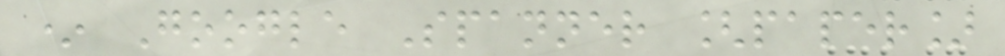* Google Spanner [paper]
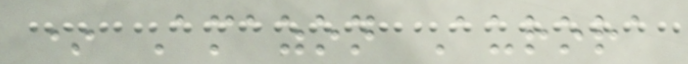* Amazon Aurora
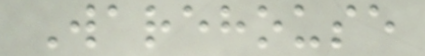Warehouse
